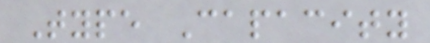Type Capacity
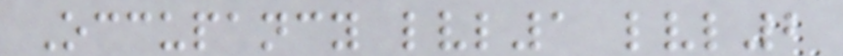Occupancy lvl1 lvl2
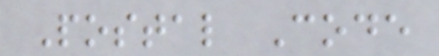Postal Code
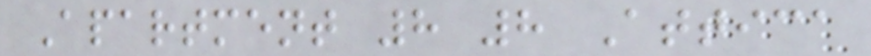Apartment 8 8 Attica
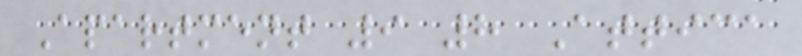Apartment 9 8 Attica
